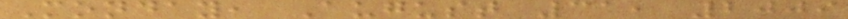Monday, August 31, 2009
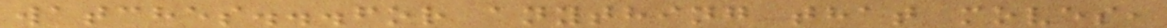watches...for anything that moves,
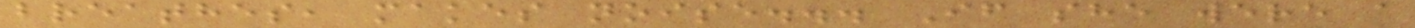breathes, makes noise... If she were a
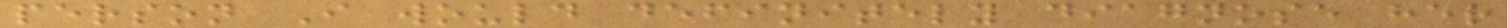person I would definitely diagnose her
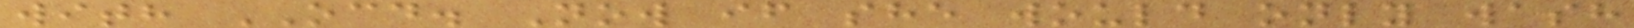with OCD. Now if she would only wash
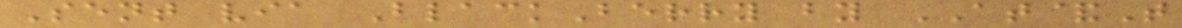Sent via BlackBerry by AT&T
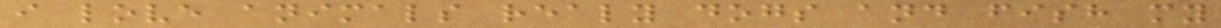i love animals realy dogs and fish my
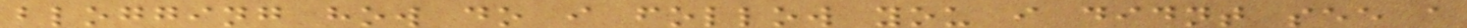blogging how do i follow you i didnt see a
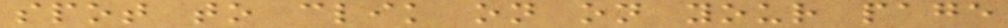spot to clik on on your page
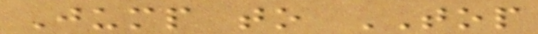Jump to TOP
